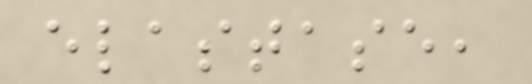elastase,
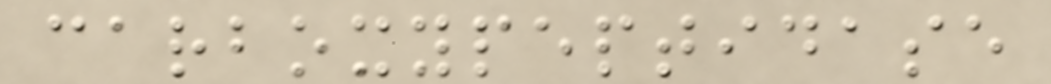carboxypeptidase
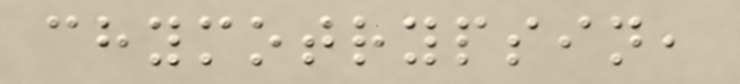chymotrypsin,
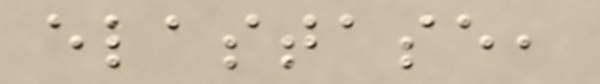elastase,
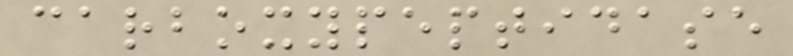carboxypeptidase
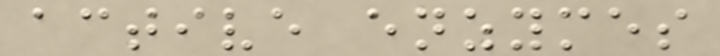active enzymes
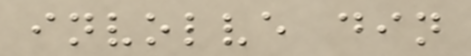involve din
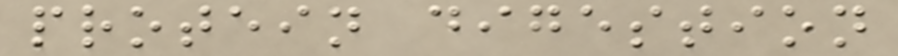protein digestion
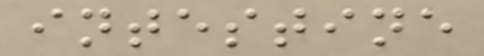intestine
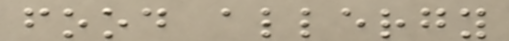food allergy
